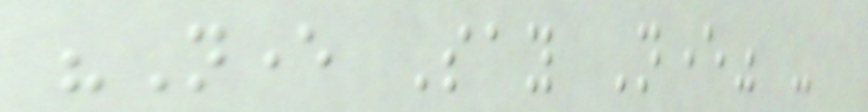"Never Say Never" -
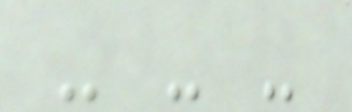- - -
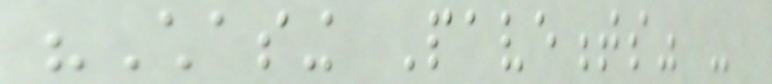"Chasing Pavements" -
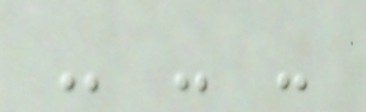- - -
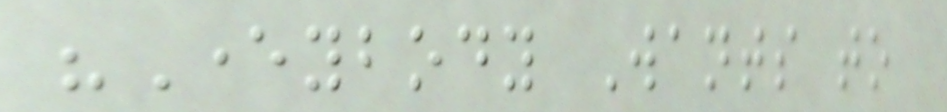"Everybody Wants to
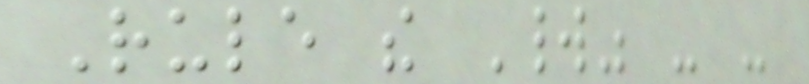Rule the World" - -
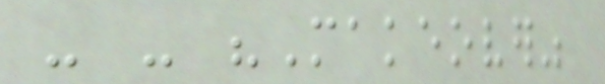- - "Makeover"
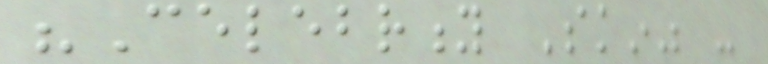"Celebrity Skin" -
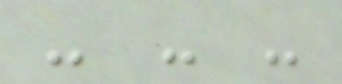- - -
